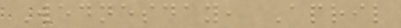Wednesday, April
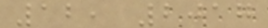12, 2017
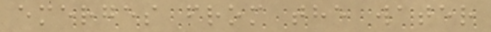emerges from the water
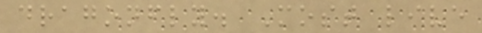dragonfly. Most live
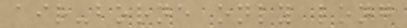air-borne only long
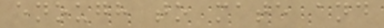enough to mate and
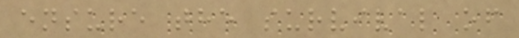ensure the survival of
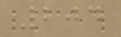204
